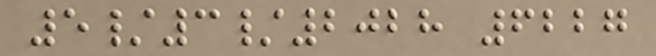5/3/2028 6227
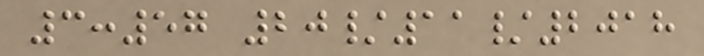3:57 20/11/2018
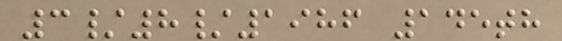3/8/1986 145th
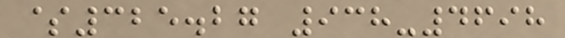$325.27 938-4698
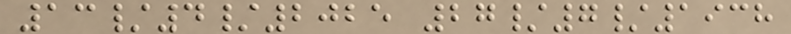13/4/2025 27/7/1938
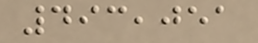493,051
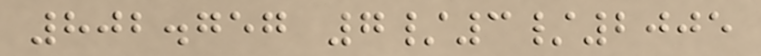802.757 7/3/2005
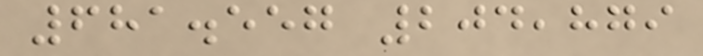681.557 204,879
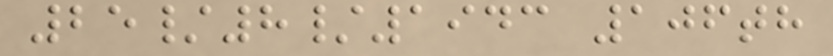25/8/1943 106th
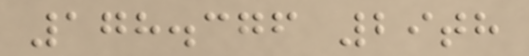178.376 29th
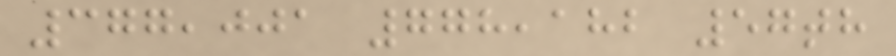377,001 778,182 57th
